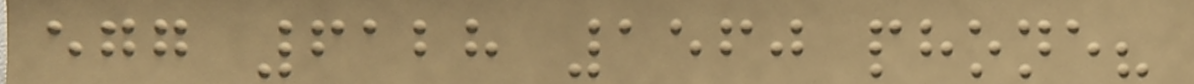egg 6128 1560 phone?
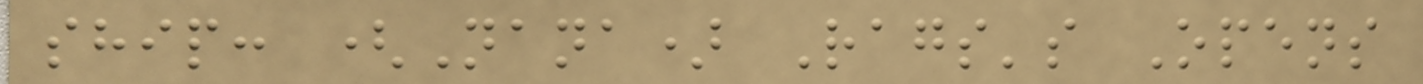ship: (Nana) Rags's Opens
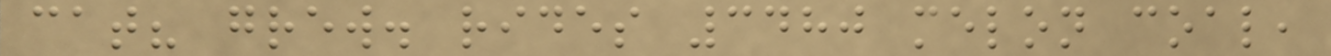cat? grew. rides 3480 melon coal,
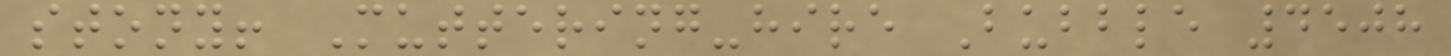stony! Muttering-hire Bubble 4508
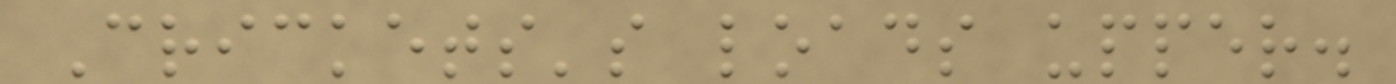Crickets's loads upper.
